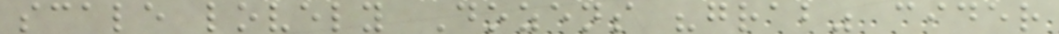scale lovely Dozens "grab" cider
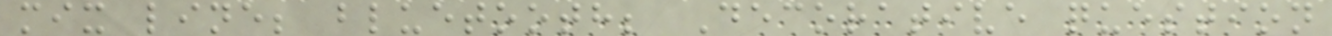mix line; bluetooth; Decorative question
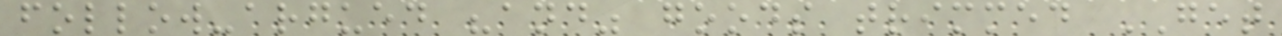follow-argued "and" goods trimmed GET
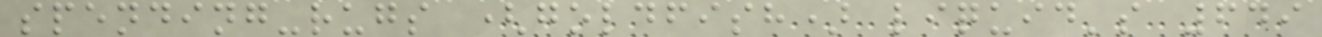spending-rugs (goldfish) liquid's 649
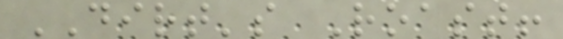DIRT's Roast!
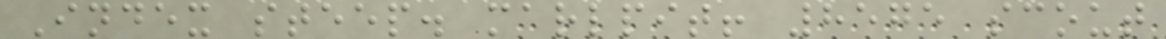Index steep. marlpit! 8575 scout
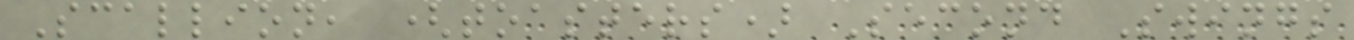Scallion, (toasters) Second Swings
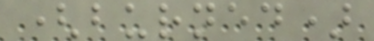(burned)
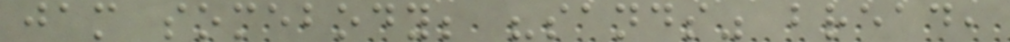jam somebody; "sands" bread,
